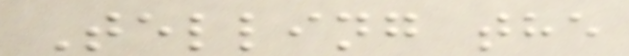Telling the
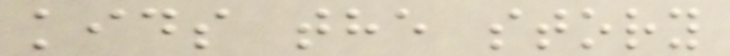kids the story
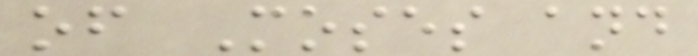of Moses and
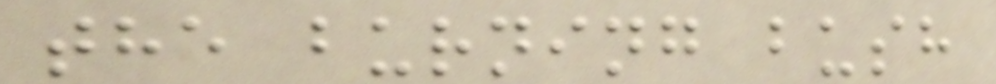the burning bush
